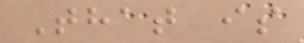That is
